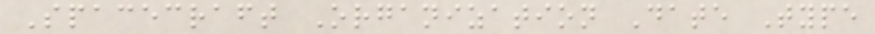Spacecraft Organization Date Type
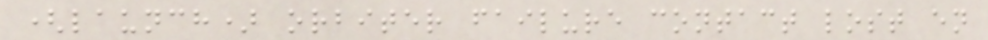(launch) orbiter failure contact lost en
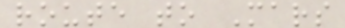route to Mars
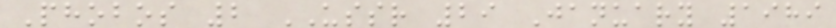Phobos 2 USSR 29 January 1989
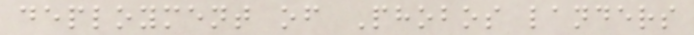deployment of Phobos landers
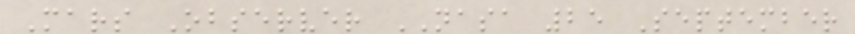Mars Observer NASA 25 September
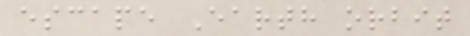escape Earth orbit
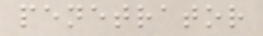penetrator
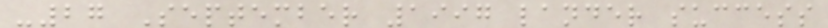-27 September 1997 lander success
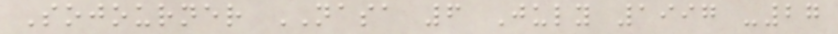Sojourner NASA 6 July 1997 -27
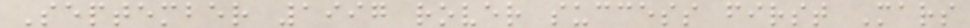September 1997 rover success first Mars
